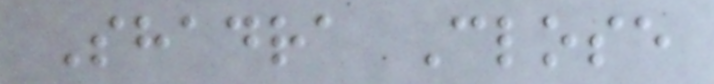Shadra Close
